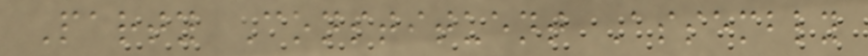Party Constituent Assembly
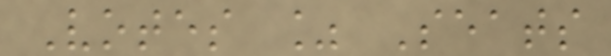Votes % Seats
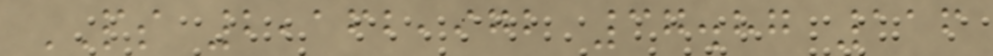PS 2,162,972 37.87 116
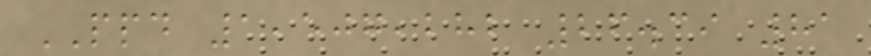PPD 1,507,282 26.39 81
